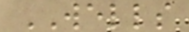WELLS
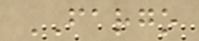FARGO
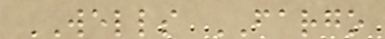WELLS FARGO
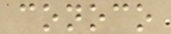conoco
